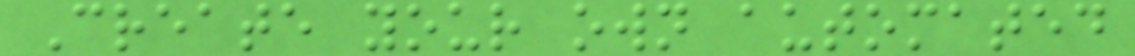Create your own automated
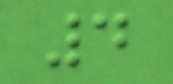4
